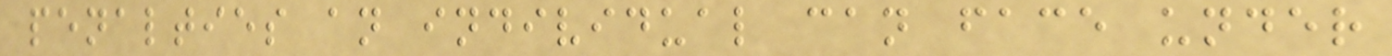penalties an individual can face under
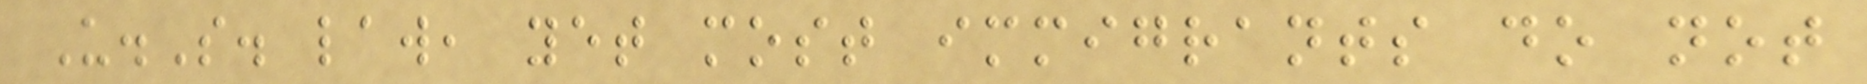U.S. law, yet most immigrants do not
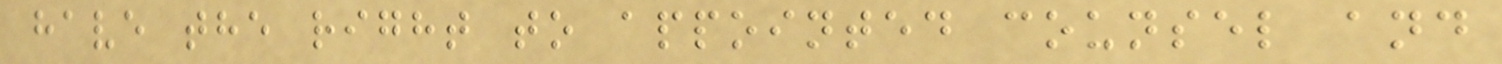have the right to appointed counsel and
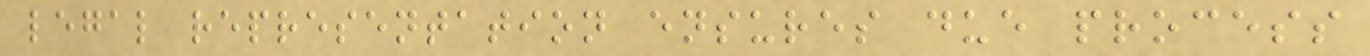legal representation ensures due process
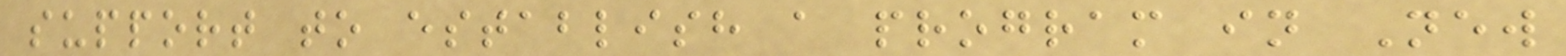support to establish a program in New
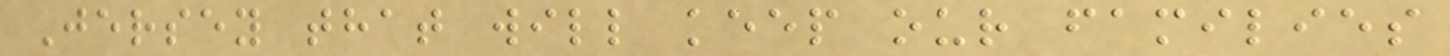Jersey that will keep our families
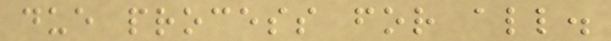due process for all.
